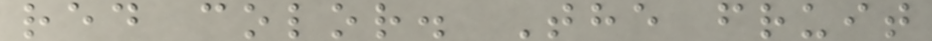red color. The fruit
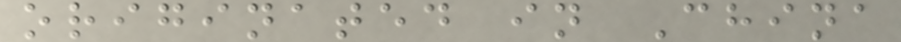originated in China
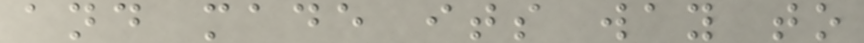and made its way to
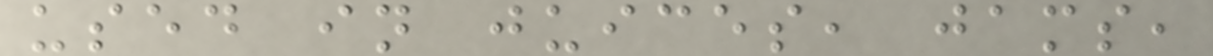used in juices, jams,
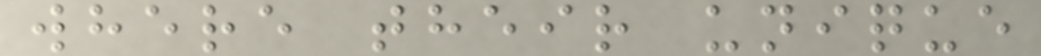where their unique
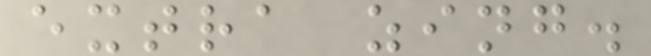extra zing.
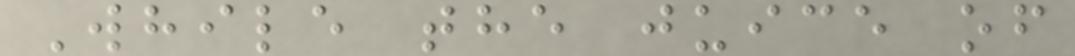While the juice of
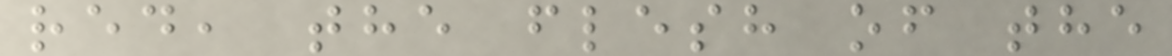red, the flesh of the
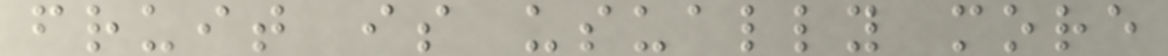fruit is usually more
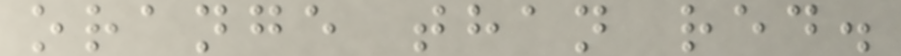orange than red.
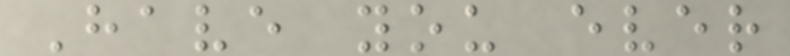Have you ever
